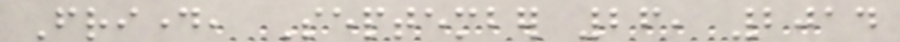Friday, September 26, 2014
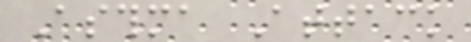Asthma Attack
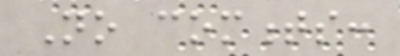No comments:
